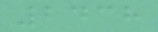2438
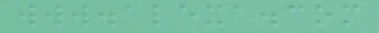www.alexa.com
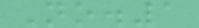No.1
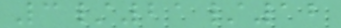3/21/12
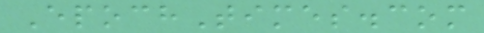EpochTimes.com
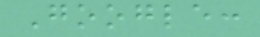Google:
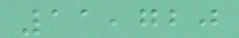11,720
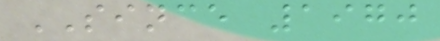SINCE 1970
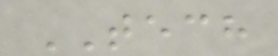TECH
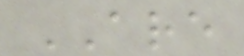ARE
